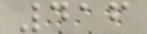416
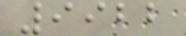9922
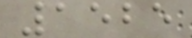1525
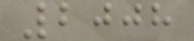2008
